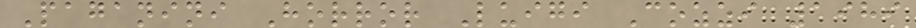Paganini Horror Luigi Cozzi 1989
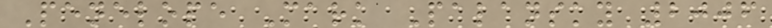Penelope Mark Palansky 2006
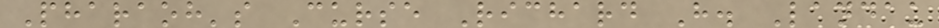Pharaoh's Curse Richard H. Landau
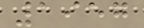1957
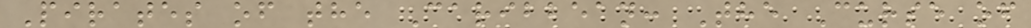Pirates of the Caribbean: The Curse of
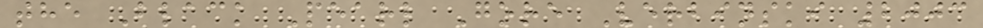the Black Pearl Gore Verbinski 2003
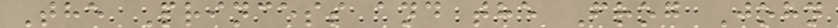The Princess and the Frog John
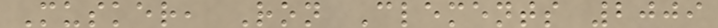Musker, Ron Clements 2009
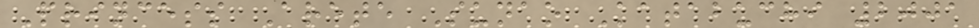Princess Arete Sunao Katabuchi 2001
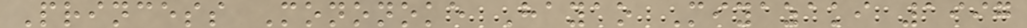Princess Mononoke Hayao Miyazaki 1997
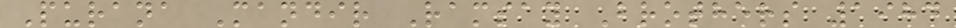Purana Mandir Ramsay Brothers 1984
